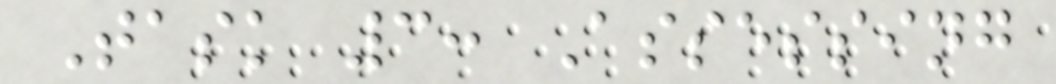Task 3: Assessing
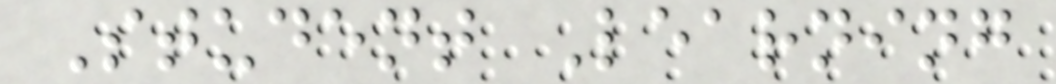Student Learning
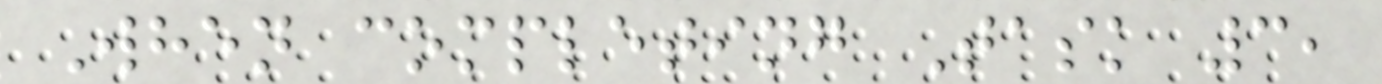When completing Task 3,
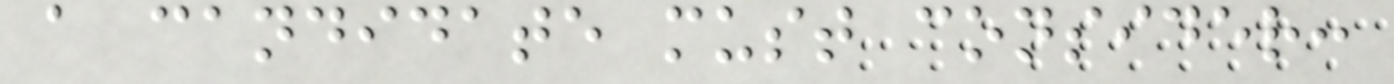a candidate must consider:
